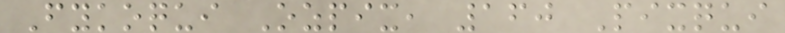Fykoqui Ozpix, 160 Pixqui
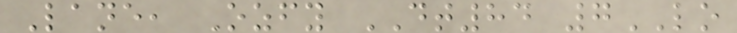Lane, Ozfy DT84 7LO
